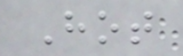Hot
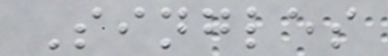Singles
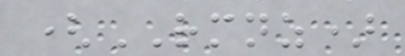(RMNZ)
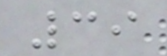39
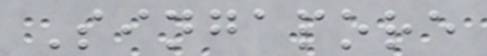Singapore
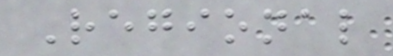Regional
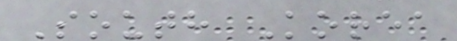South Korea
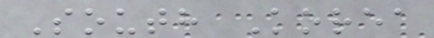South Korea
